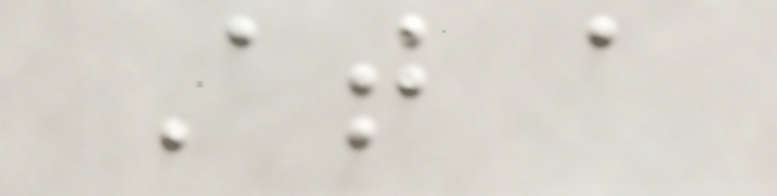At a
